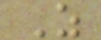Z
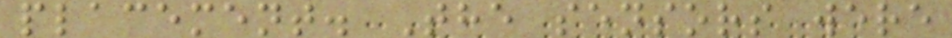placement. The sensors were
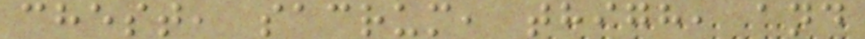chest, sacrum, thigh, and
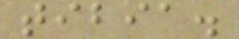tibia.
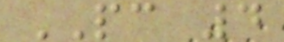PC 4
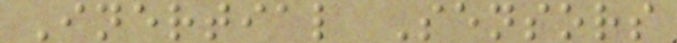Inertial Sensors
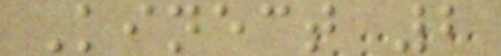Kinect 2
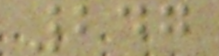247
